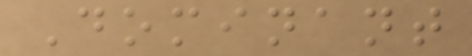Dominant
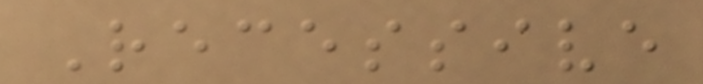Recessive
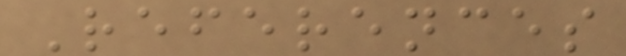References
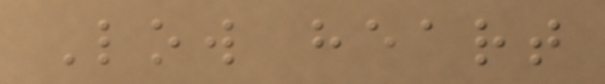Low heart
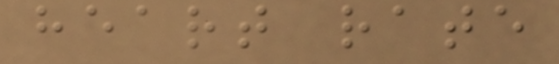heart rate
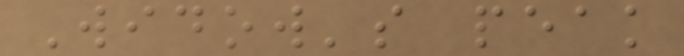Widow's peak
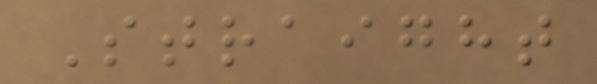Straight
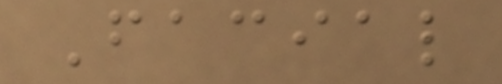Facial
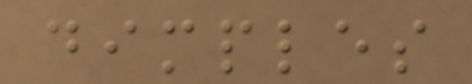dimples
